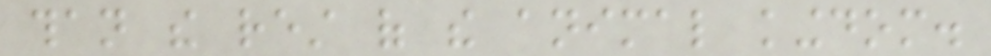than the rest of the animal kingdom.
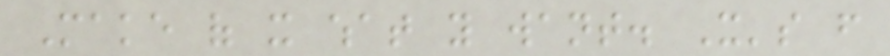Make of it what you want. It's from
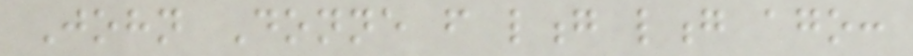John Donne from long long ago:
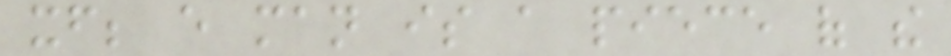itself; every man is a piece of the
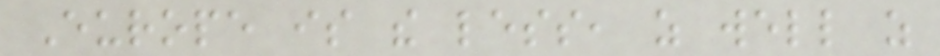Europe is the less, as well as
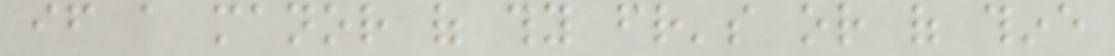if a manor of thy friend's or of thine
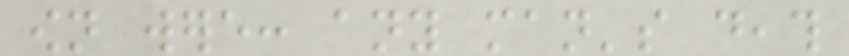own were: any man's death
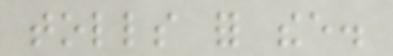tolls for thee.
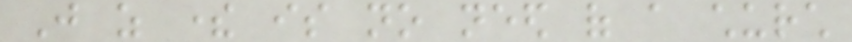Just as there is no need of a church
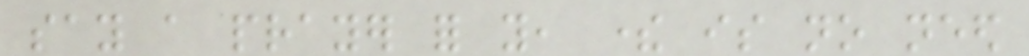say a prayer for you, there is no need
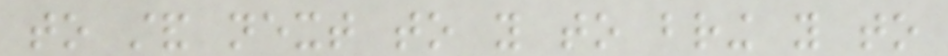to stand next to you to bring you to
